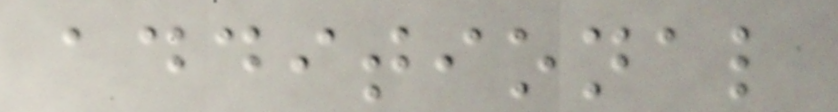additional
